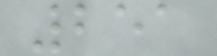251
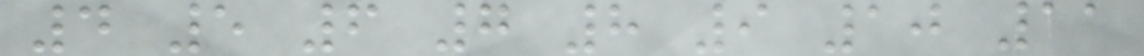4 5 6 7 8 9 10 11
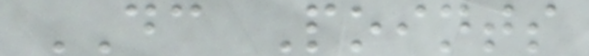DC Points
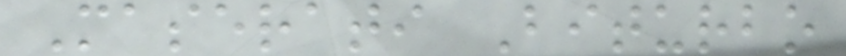Maserati Biturbo
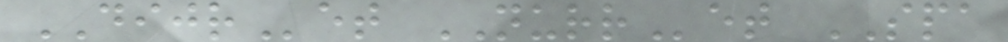DIJRet NURRet SPA
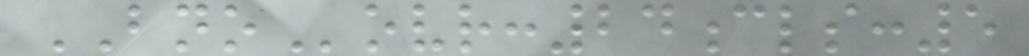BNOovr:24cls:5
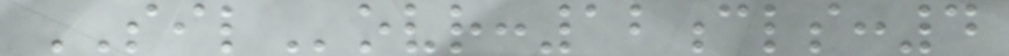SILovr:12cls:4
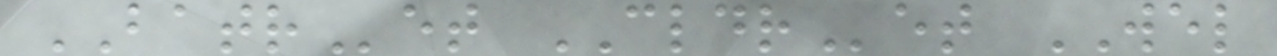BATRet CLDRet WEL
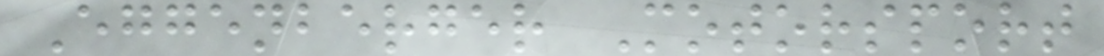Eggenberger Motorsport
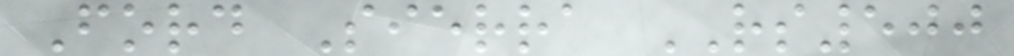Ford Sierra RS500
